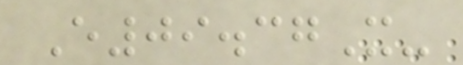E09.37X-
